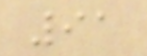91
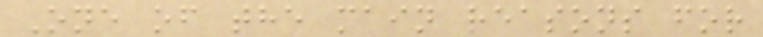One of the main reasons for
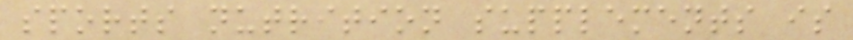sports nutrition supplements is
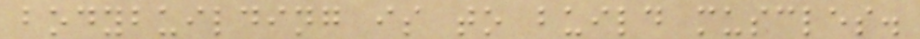bodybuilding is to build muscles.
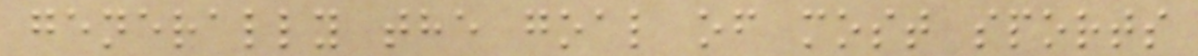generally the goal of most sports
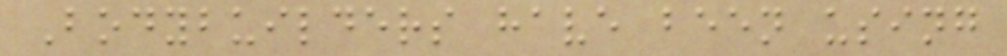Bodybuilders have been using
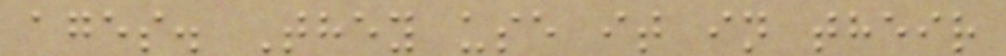ages. They use it in their
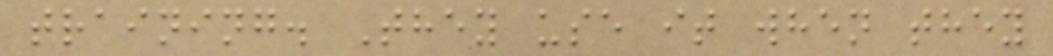training. They use it when they
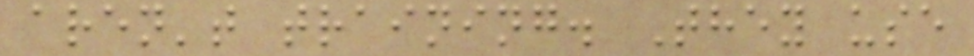aren't training. They use
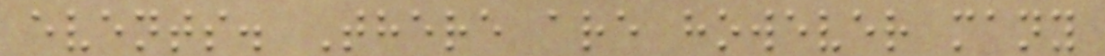events. There are however many
